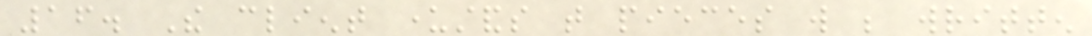16. The client understands that pieces will be written
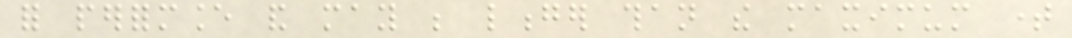for performance and may be longer than the maximum time
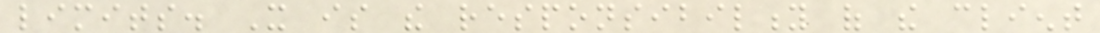limits. It is the responsibility of the client
